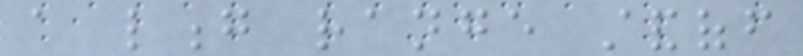a long range standoff
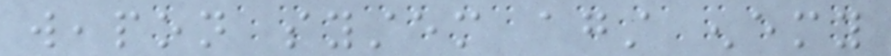weapon system against enemy
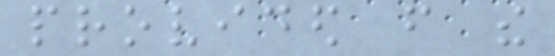provided from the
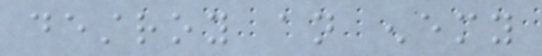destroy an enemy
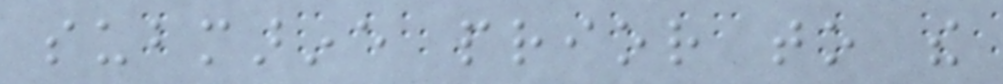submarine prior to the
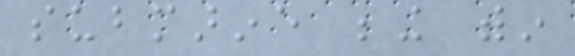submarine being within
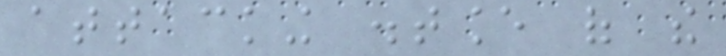attacking distance of the
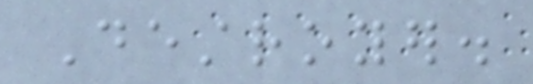Destroyer.
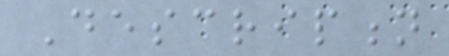Description
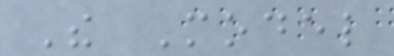The Model
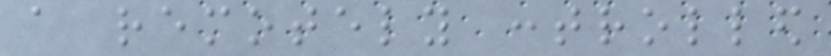a remotely controlled
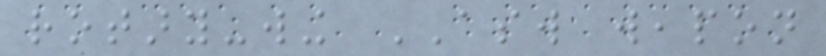rotary-wing ASW weapon
